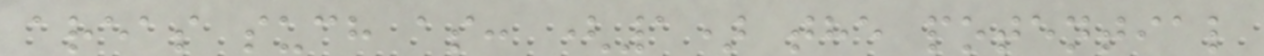areas such as: (1) the potential
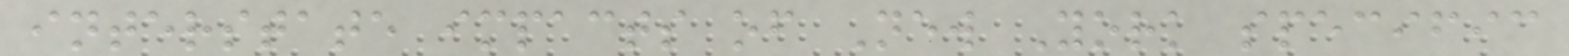interstate impacts of New York specific
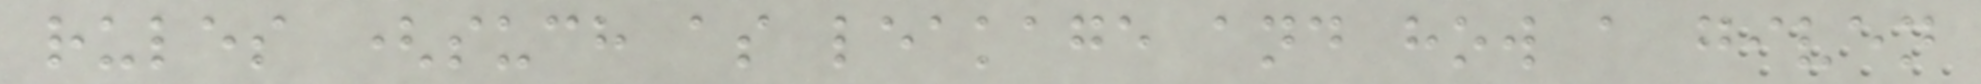rules (such as leakage and how a given
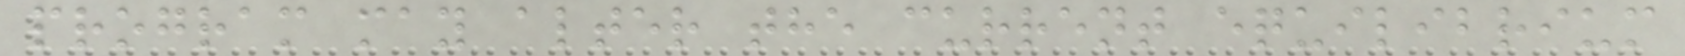program may alter the current equilibrium
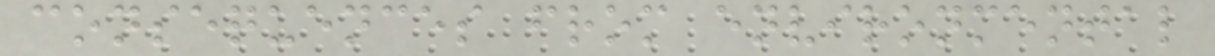consequences from environmental
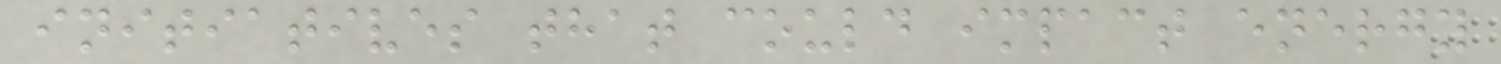initiatives that could impact energy
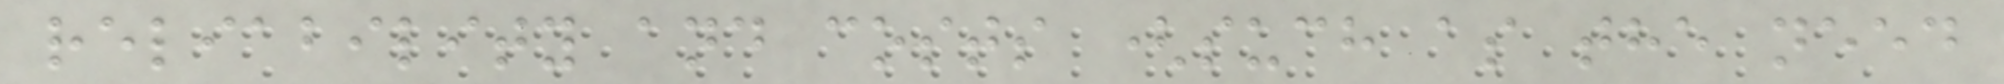reliability and costs (such as the need
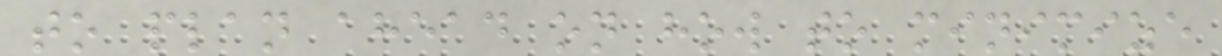to plan ahead on how to minimize
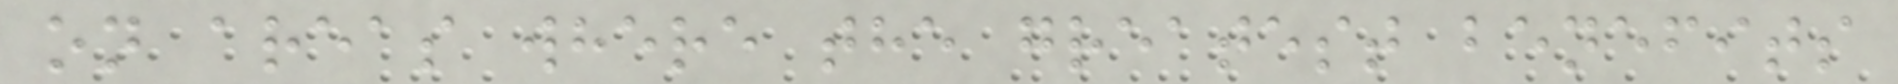on areas where the greatest benefits
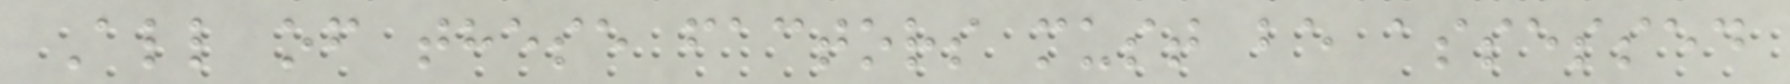All of these factors must be assessed
